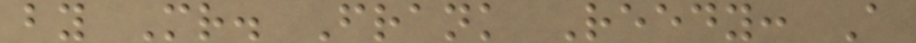by Mr. Frank Reedy: A
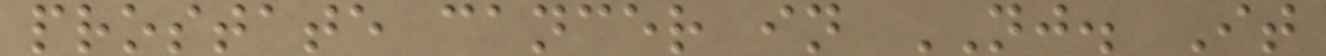prostate cancer in NJ. It
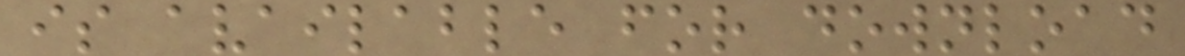is available for download
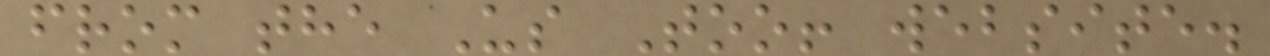from the Us Too! website.
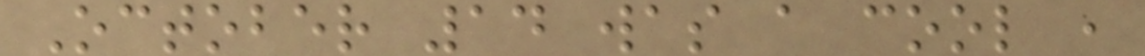October 14 was a cool ,
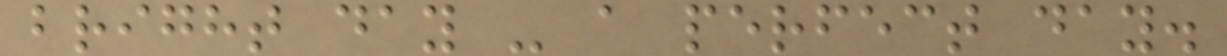bright day - a perfect day.
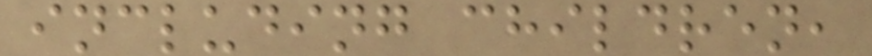including children,
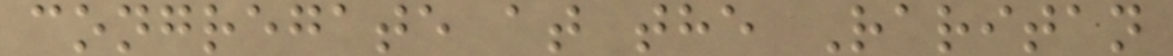congregate at the Raritan
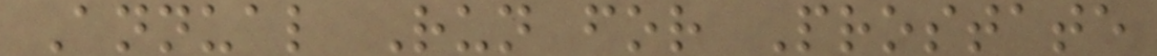Annual Run for Prostate
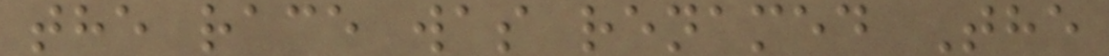the race was renamed The
